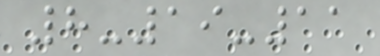8-19-11
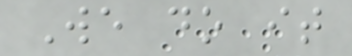We do it
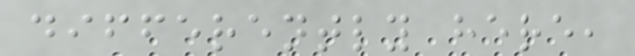differently here,
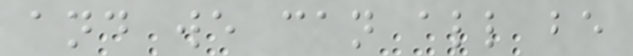and we can all be
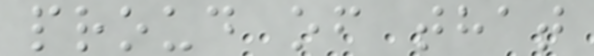proud of that
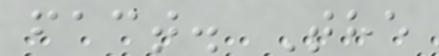fact. The
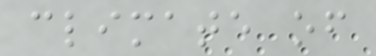climate of
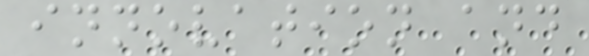innovation and
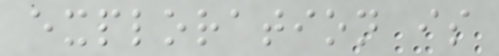exploration is
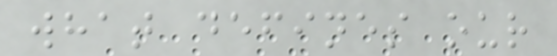what defines our
